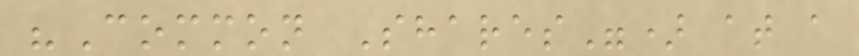"Common Shares") at a
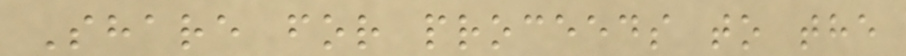Share for proceeds to the
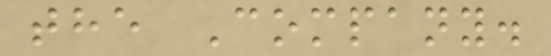the Company.
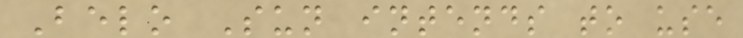Belo Sun intends to use
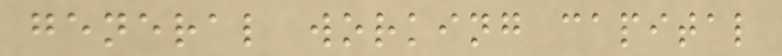general working capital
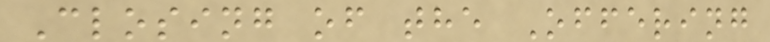Closing of the Offering
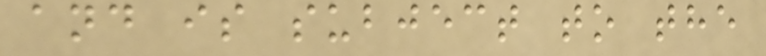and is subject to the
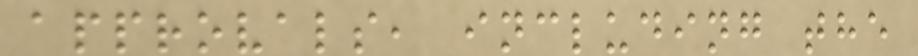approvals, including the
